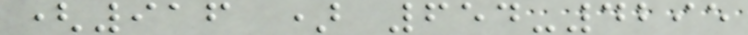(916 ) 654-4295
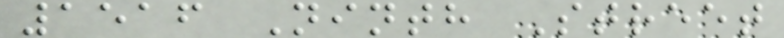1516 Ninth Street
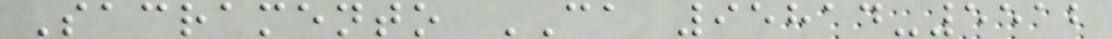Sacramento CA 95814-5512
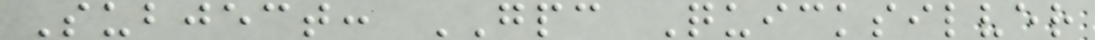Subject: GPC Quicksilver
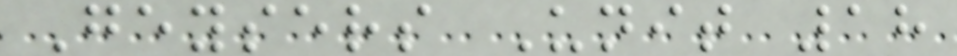Geysers Unit 18
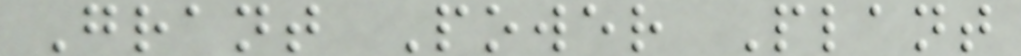Grant Power Plant
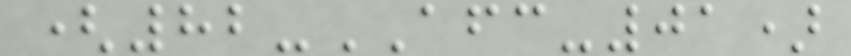(82-AFC-01)
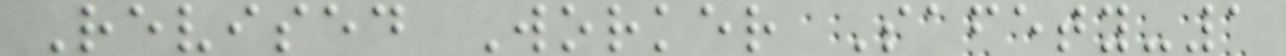Revised Worker Safety-1
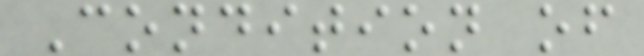Condition of
